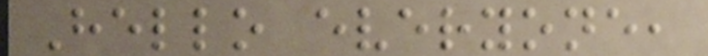Hello everyone,
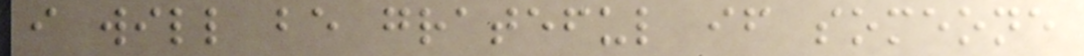i will be grateful if someone
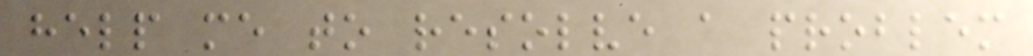help me to resolve a problem
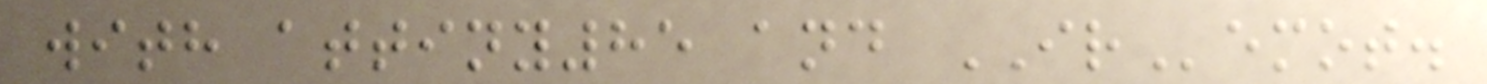with attiny85 and IRemot.
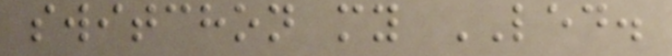switchon my LED.
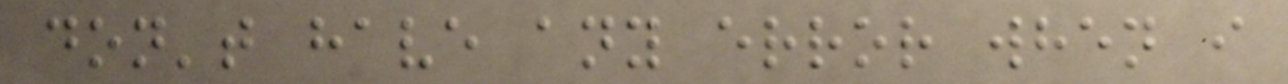don't have any error when i
